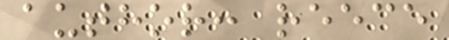author: reece
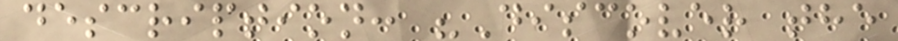description: "Discover the
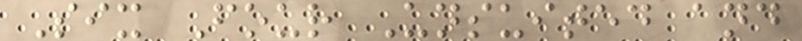Six Four Unsuited and
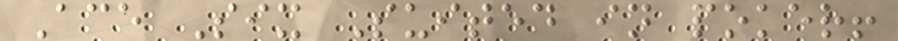Ace Six Suited in poker!
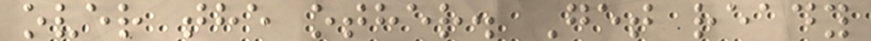over the other. Get ready
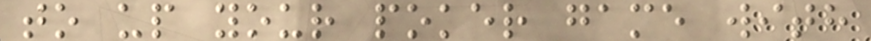to up your poker game with
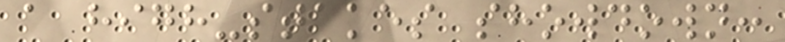a high-stakes showdown:
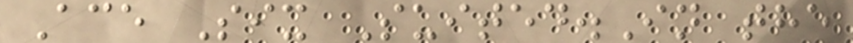Ace Six Suited.In the
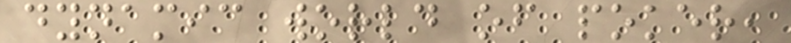dynamic world of poker,
